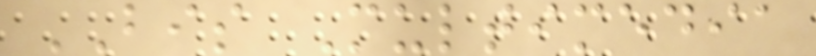BIS Multimedia
